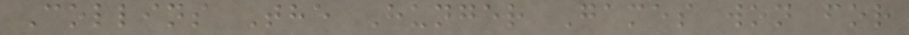Collins The Hunger Games won for
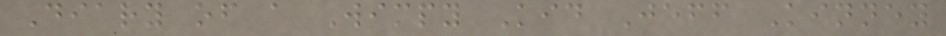Diary of a Wimpy Kid Jeff Kinney
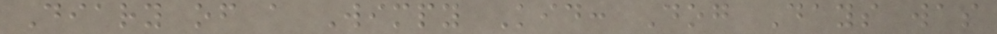Diary of a Wimpy Kid: Dog Days was
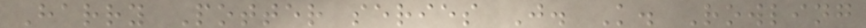Harry Potter series J. K. Rowling
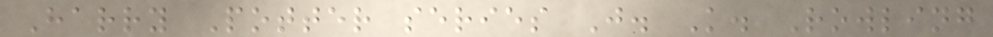Harry Potter series J. K. Rowling
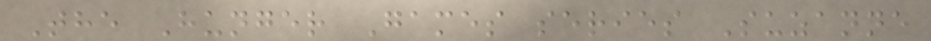The Hunger Games series Suzanne
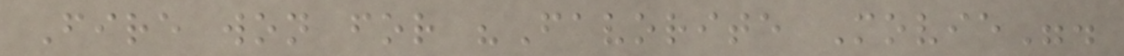Fire won for "Favorite Movie".
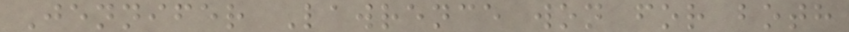Jennifer Lawrence won for both
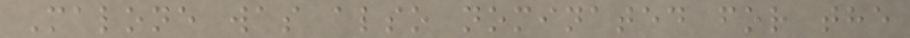Malone was also nominated for the
